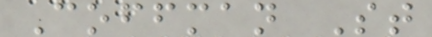Coffman St
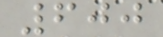600
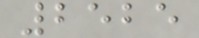2525
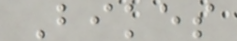Bikes
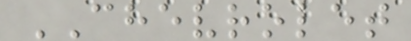CHEVROLET
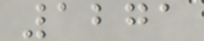1271
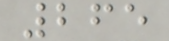265
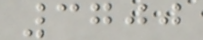3700
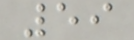59
